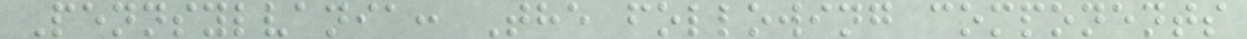Pennsylvania: The following components
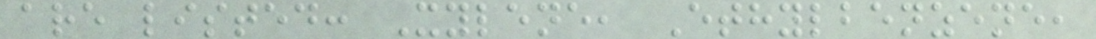are listed: Xylene, Ethylbenzene,
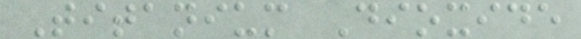Titanium Dioxide
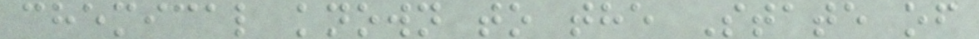chemical known to the State of
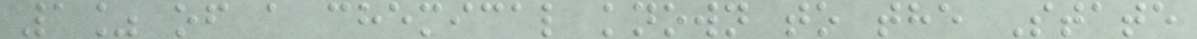1% of a chemical known to the State
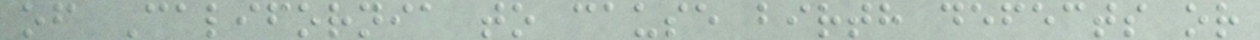of California to cause birth defects or
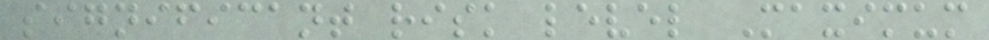significant risk level Maximum
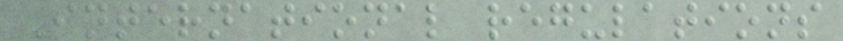International regulations
